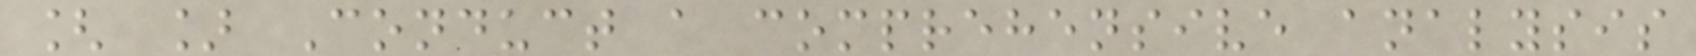[ ] Conduct a comprehensive analysis
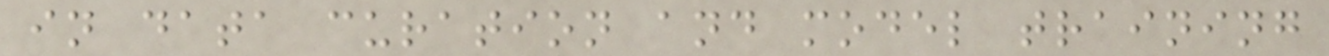in data curation and model training
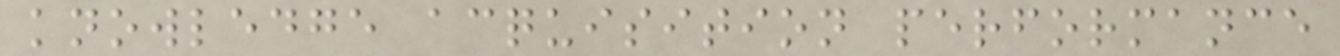knowledge acquisition performance
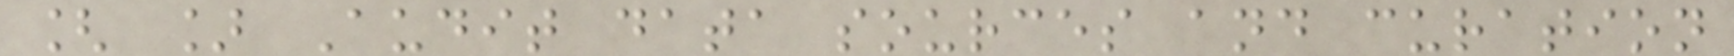[ ] Audit data sources and curation
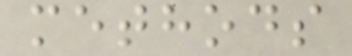methods
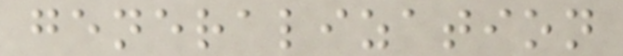generalization
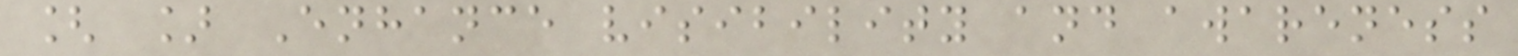[ ] Enhance visibility and awareness
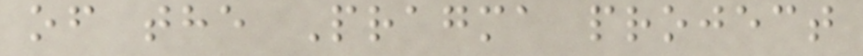of the Pragma project
